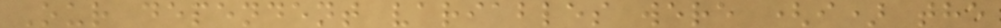Our dependent variables were (i) the
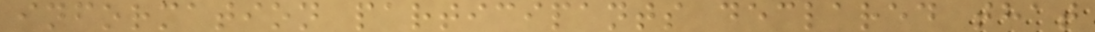information participants declared that
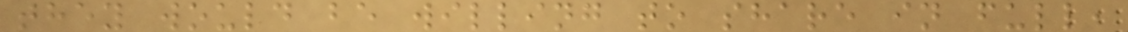they would be willing to share in full,
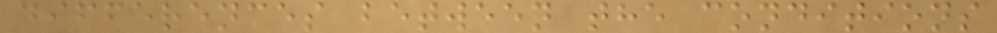differences between the conditions
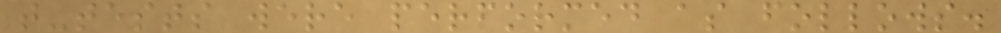t-tests were performed as follows.
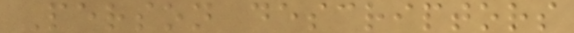Person descriptors
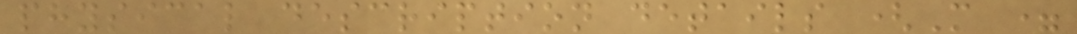physical description details (M =
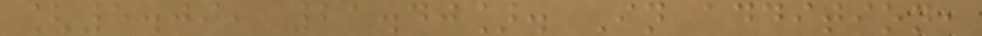[5.09, 21.40]. In addition,
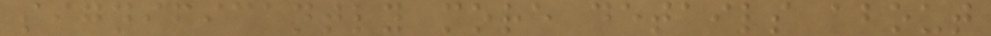significantly more details about
